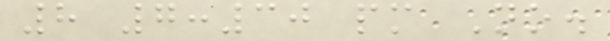8 7:30 pm No.
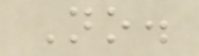No.
